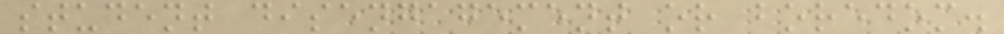student disengagement or boredom.
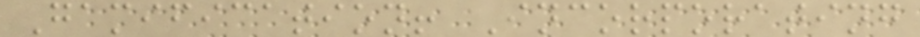Gamification! Incorporating
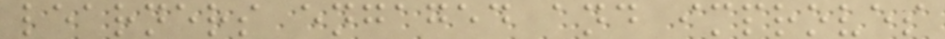learners engaged and improves
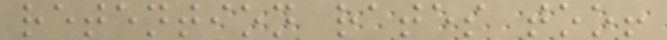retention rates too!
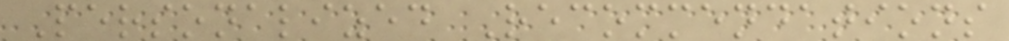Personalized Recommendations
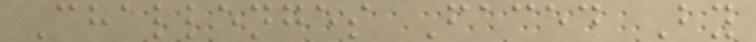Challenges Faced By
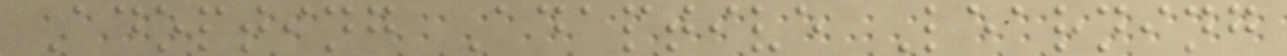Adopting Adaptive Learning
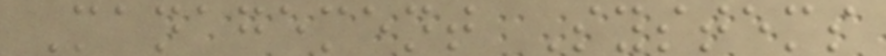Management Systems
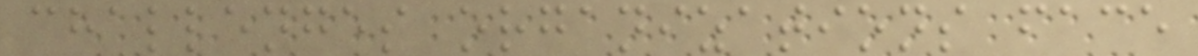challenges organizations face
